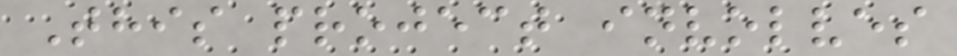This project involves
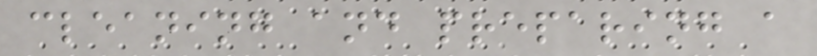cleaning and preparing a
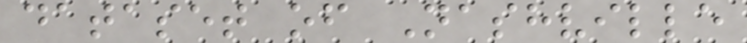dataset of Nashville
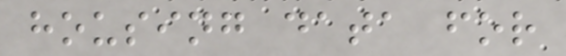housing data for
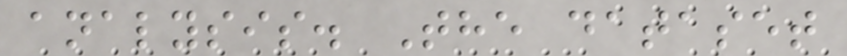analysis. The dataset
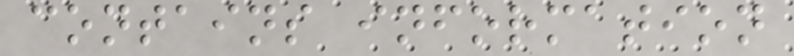contains information
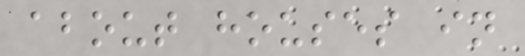about houses in
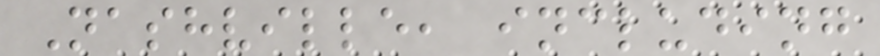Nashville, including
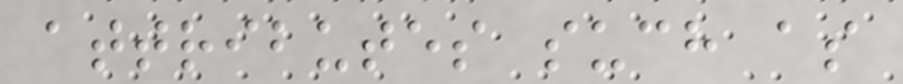attributes such as
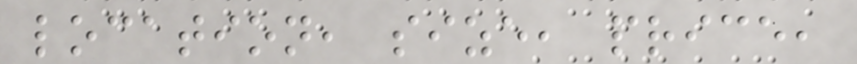location, size, price,
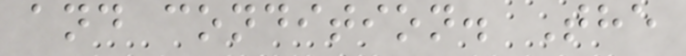and condition. The
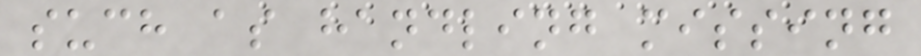such as handling missing
